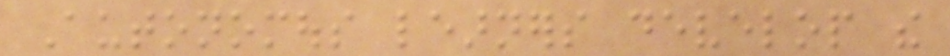Autonomous learners develop the
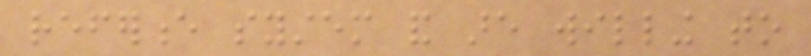reference system and are willing to
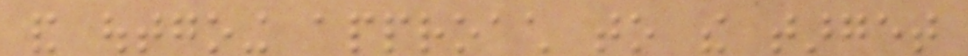and outgoing approach to the target
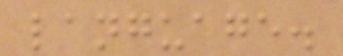language.
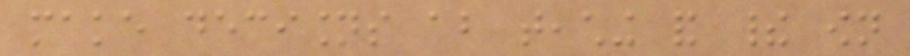make decisions about teaching and their own
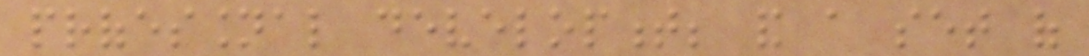professional development; and a set of
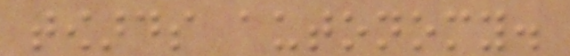towards autonomy.
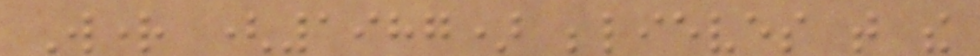Wright (1987) believes that the
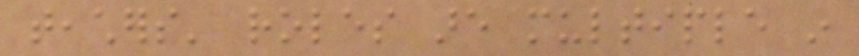teachers' roles are multiple in
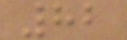82
